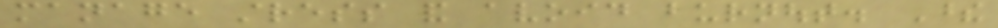manage stress and avoid burnout. These
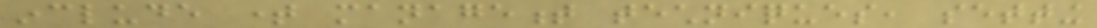include time management techniques, setting
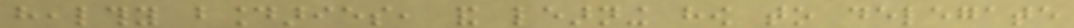healthy boundaries, and learning how to delegate
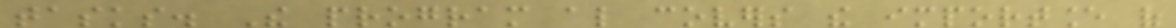tasks. The program also covers the importance of
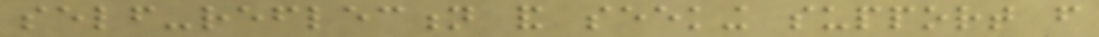self-reflection and seeking support from
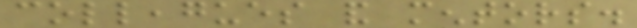colleagues and mentors.
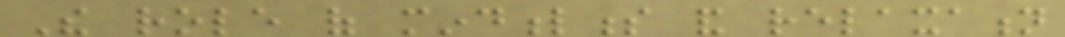The role of mindfulness and relaxation
